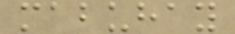mabuhay
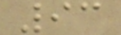93
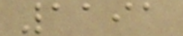1191
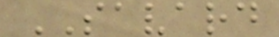SAVARD
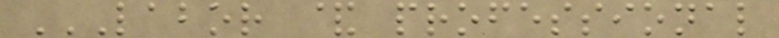LABOR & PROFESSIONAL
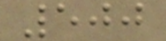500
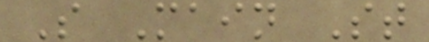S Main St
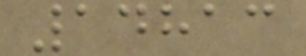14813
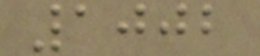1002
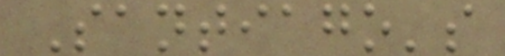Santiago's
